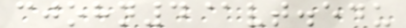cjohn4@vt.edu
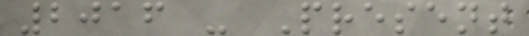2016 - Present
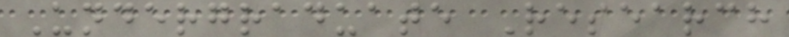Undergraduate Research
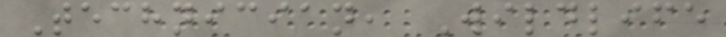Technician, Wildlife
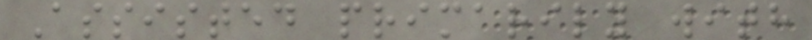Assisted primarily with
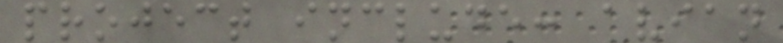project include: avian
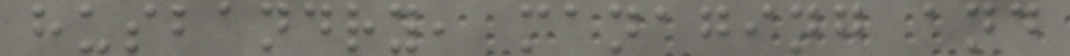husbandry, managing and
